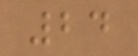24
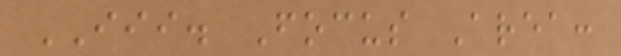III. Focus Area:
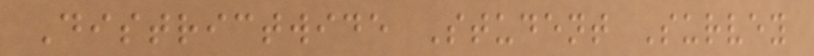Districtwide Student Survey
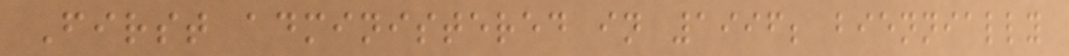First administered in 1996; biennially
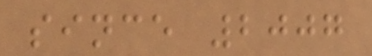since 2007
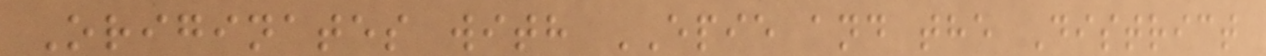Originates with EPIE and the District
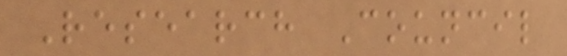Research Council
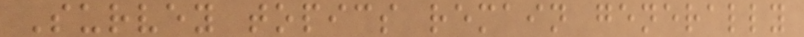Survey topics remain generally
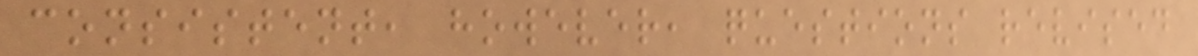consistent, however, questions revised
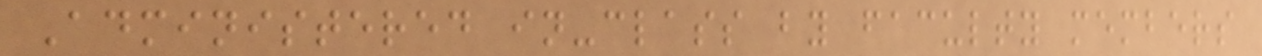Administered in-class by faculty members
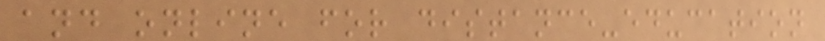and online for distance-education
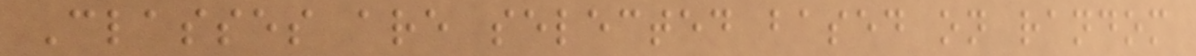Classes are selected based on random
